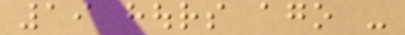19 hours ago -
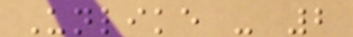Unlike - 2
